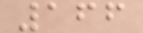166
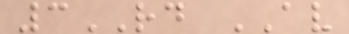3RD AV
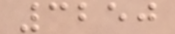3250
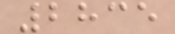2835
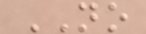NO
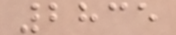2835
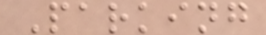Parking
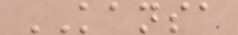KANSA
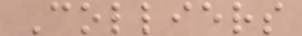Colliers
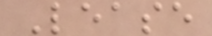Lease
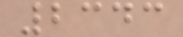2343
